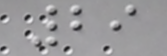29
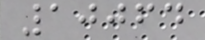10064
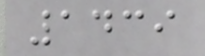1439
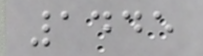1445
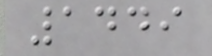1449
